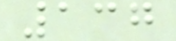137
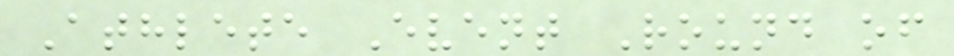Athlete Event Round of
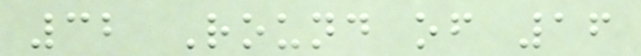32 Round of 16
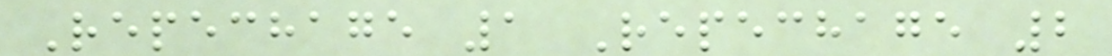Repechage 1 Repechage 2
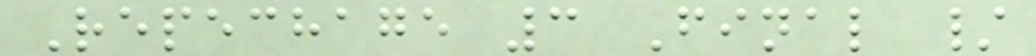Repechage 3 Final /
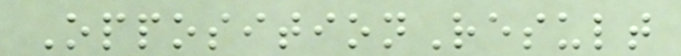OppositionResult
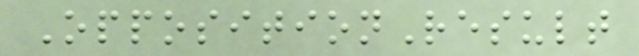OppositionResult
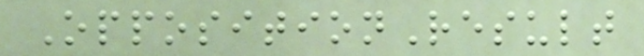OppositionResult
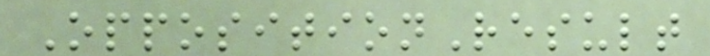OppositionResult
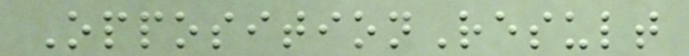OppositionResult
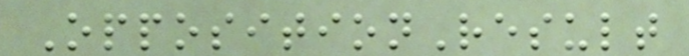OppositionResult
